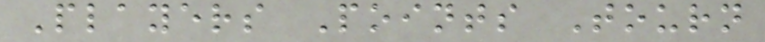Players Points Tourn
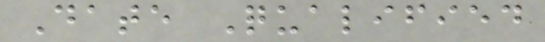Date Qualified
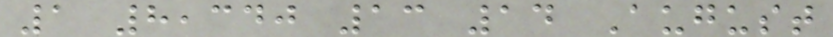1 8,340 13 14 August
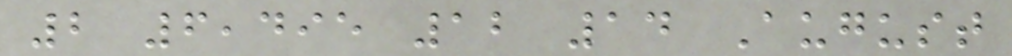2 6,495 12 14 August
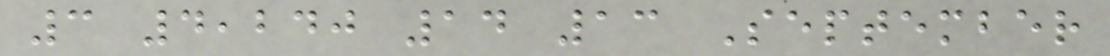3 4,240 14 13 September
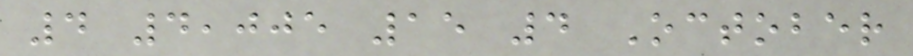4 4,005 15 4 October
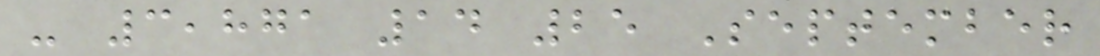- 3,871 14 25 September
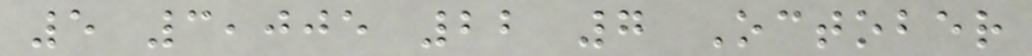5 3,005 22 7 October
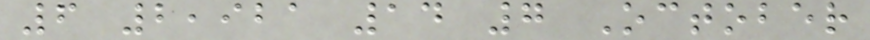6 2,921 14 7 October
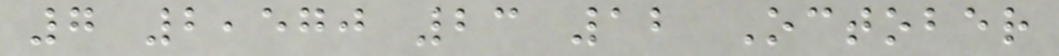7 2,570 23 12 October
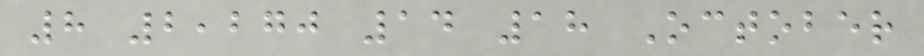8 2,270 14 18 October
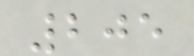205
